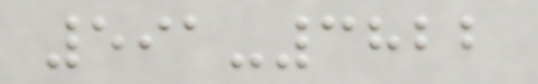591-3822
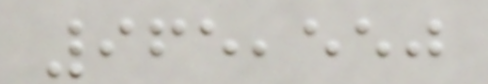965,550
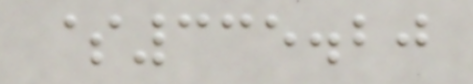$335.20
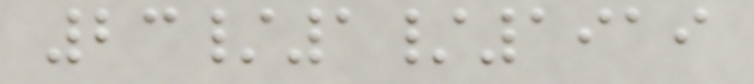23/1/1919
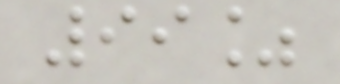99%
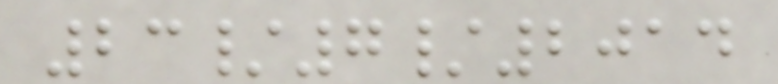23/7/2014
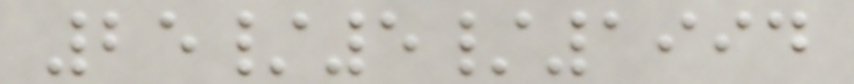25/5/1994
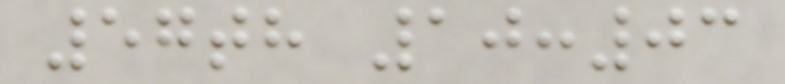57th 10:03
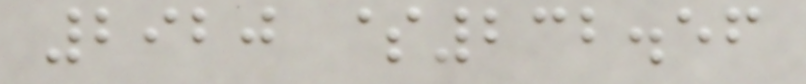2920 $232.56
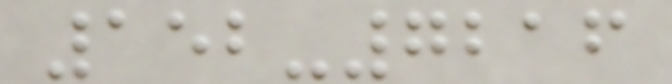152-7216
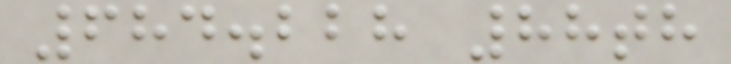684.228 88th
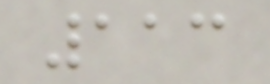113
